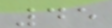45
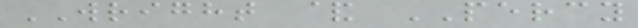WRIGHT & PERCY
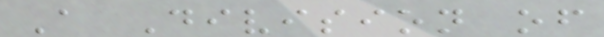A Division of
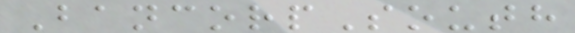BancorpSouth
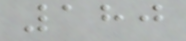180
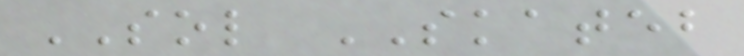SOL SKATEB
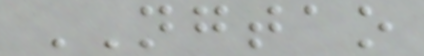NGTAO
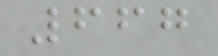667
